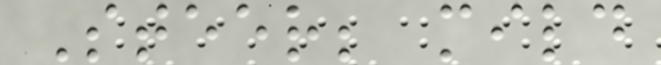Steer; mild
